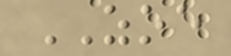ZOE
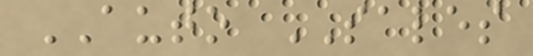AUTO SALES
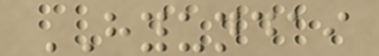HYUNDAI
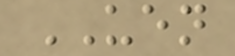UEN
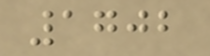1702
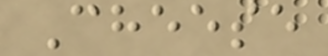Cheese
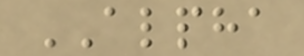ALPHA
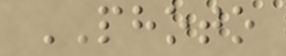PHOTO
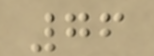76
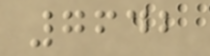7642
